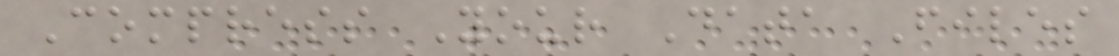Compress Your Data Files
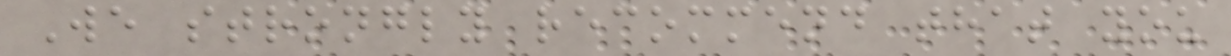We strongly recommend that you
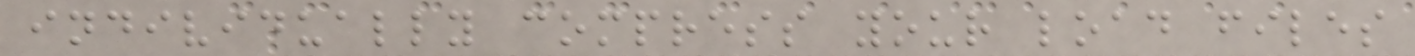individually compress your load files
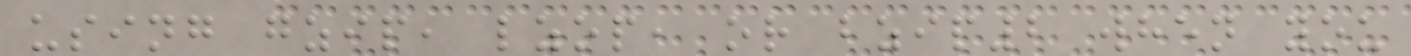using gzip, lzop, or bzip2 when you
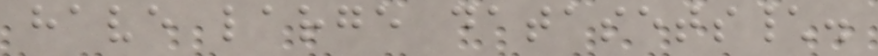have large datasets\.
